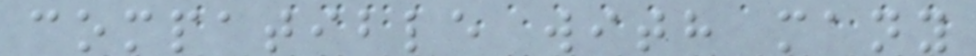compatible with many
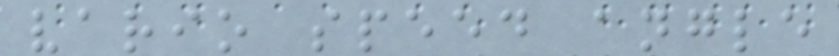vario speed angle
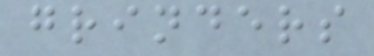grinders
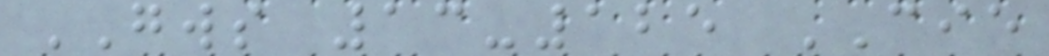GWS 13-125 CIE
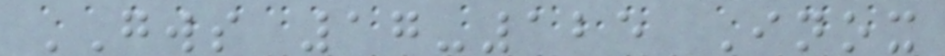GWS 17-125 Inox
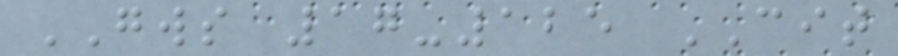GWS 17-125 CIT
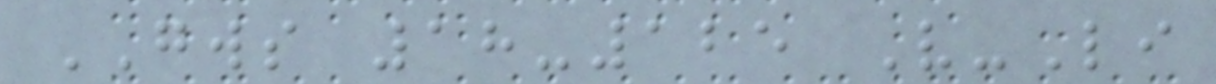GWS 18-125 V-Li
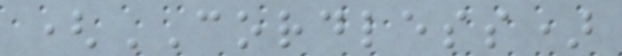(CORDLESS)
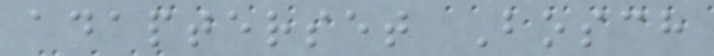adapterset Bosch
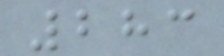283
